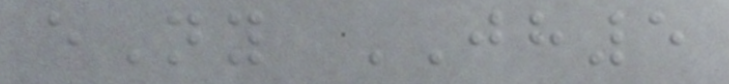eNy JH5
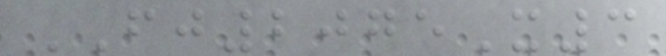FJ2075X3
